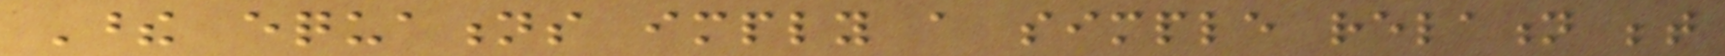These equations imply a simple relation between
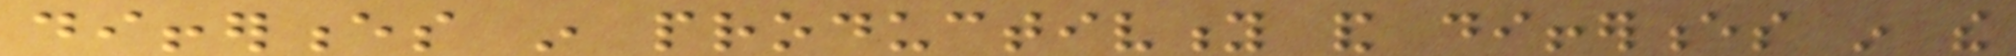differences in productivity and differences in the
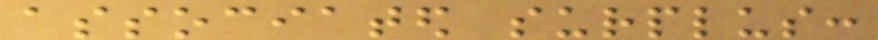associated surplus:
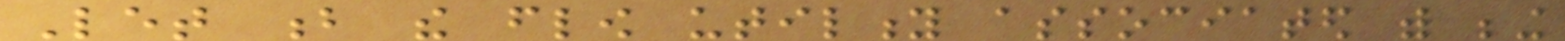Let b the flow utility associated with being
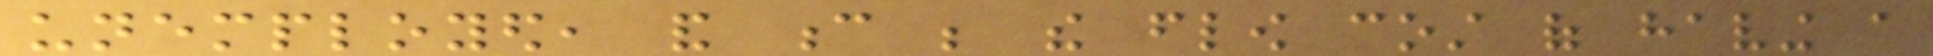unemployed, and c be the flow cost of having a
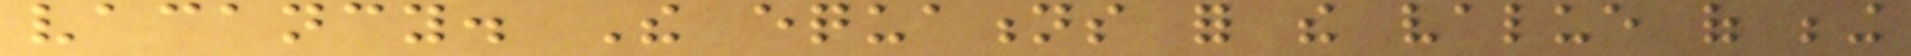vacancy. The equations for the value of being
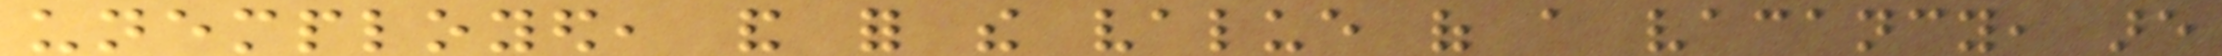unemployed, and for the value of a vacancy, are
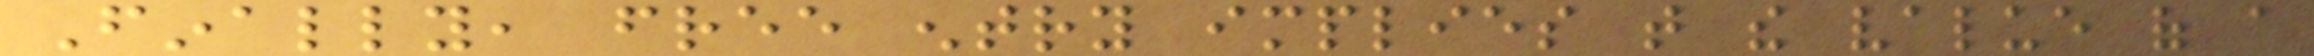Finally, free entry implies that the value of a
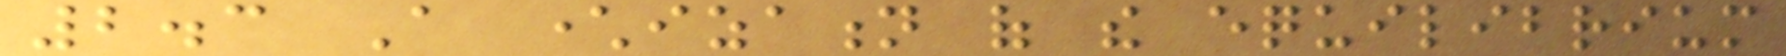2.3 A characterization of the equilibrium
